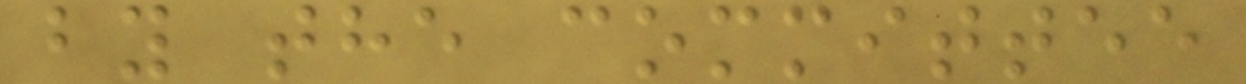by the committee
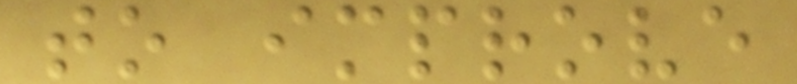to improve
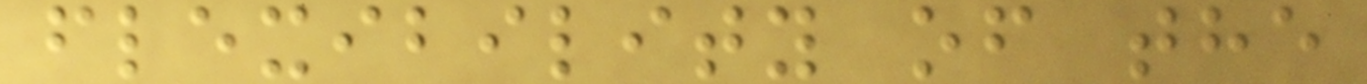flexibility of the
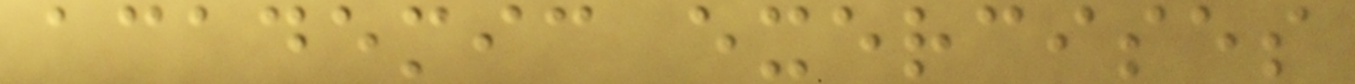academic exercises
